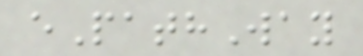ePathWay
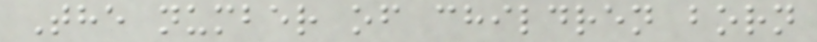The number of children born
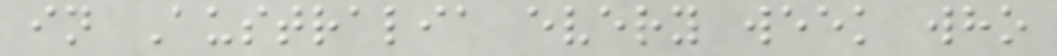in Australia every week who
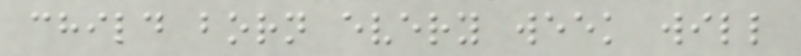child born every week will
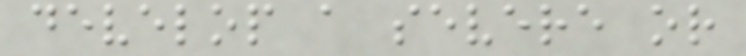develop a severe or
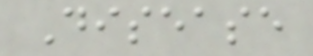Disease
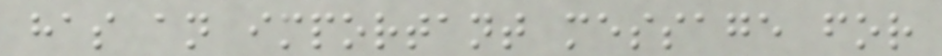has an important message for
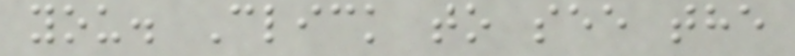you. Click to see the
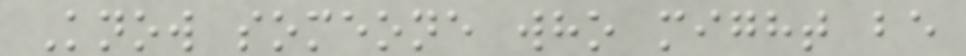Know someone who might be
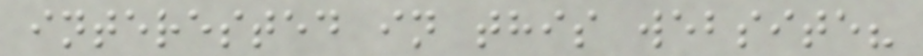interested in this website?
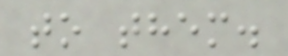to them.
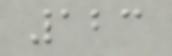123
